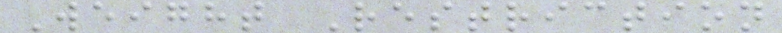Weight Restriction
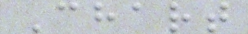Chart
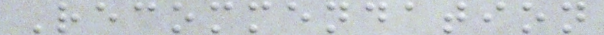Recommendation
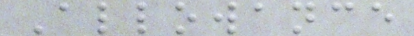Allowance
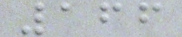166
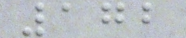172
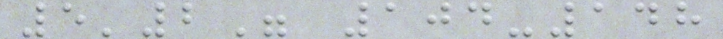5'2" 104-148
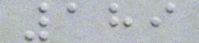189
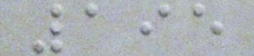195
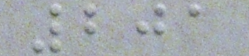201
